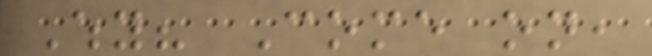Why? Come on,
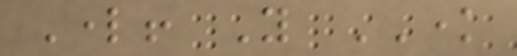Lord! You KNOW
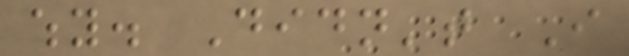why. Didn't I
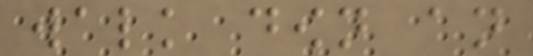walk down an
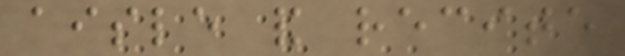aisle and recite
